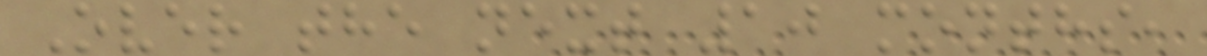Over the next 10 months,
